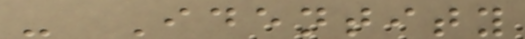- Identity
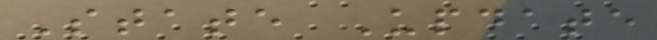State Update
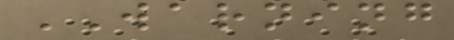WARNING
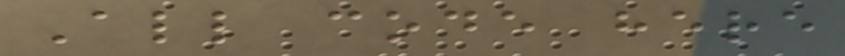All code here
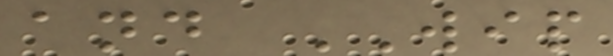and WIP
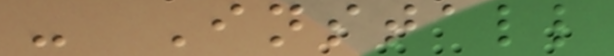- Install
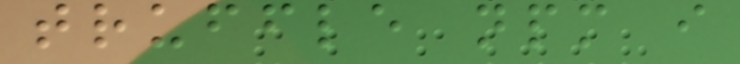truffle npm i
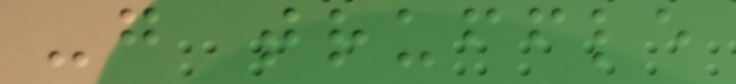-g truffle
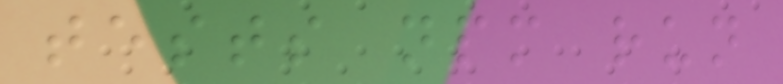tests npm run
